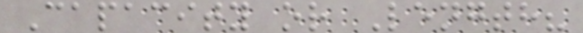Capacity or Length?
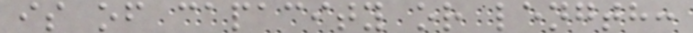is of capacity or length:
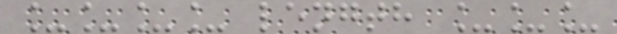____ length ___
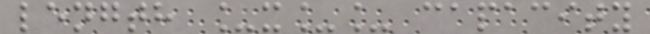length _x__ capacity
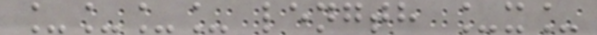____ length _x_
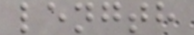length
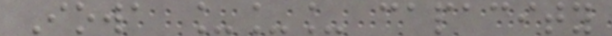Iowa ___ capacity
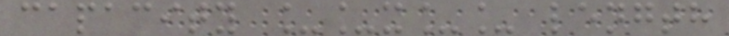capacity __x__ length
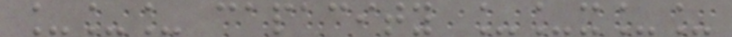___ capacity __x__
